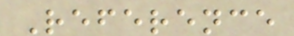Reference
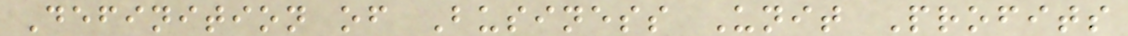Definition of Business Unit Profits
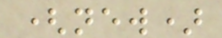(new)
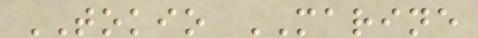TOKIO MARINE
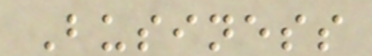Business
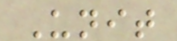Unit
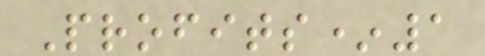Profits*1
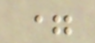=
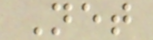Net
